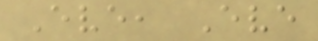Eve, Eve
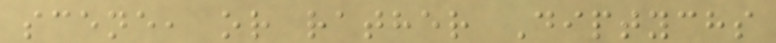scene, or rather Diptychs
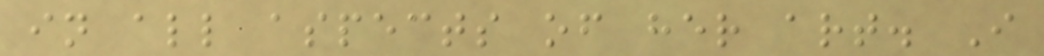in all aspects of her art. I
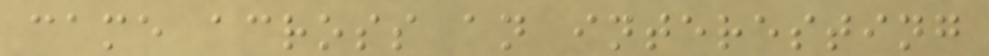came across an interesting
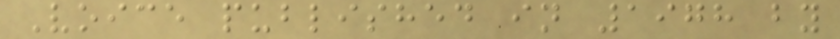Voice published in 1978 by
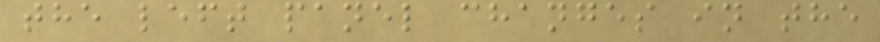the left panel changes in the
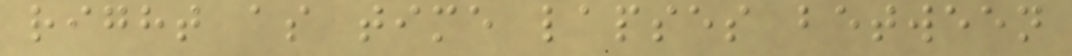right as time lapses between
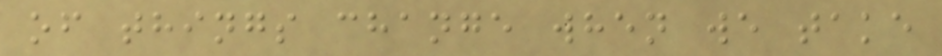of things change when we take
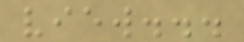view...
